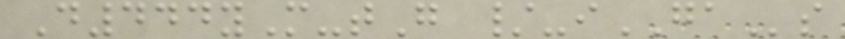D444yM-tG /-iGAs
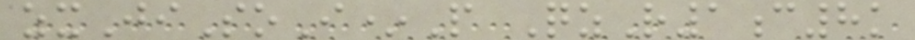zxJiSoI*P QzR1c8k
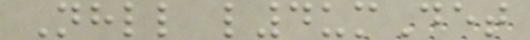Nhll l4umDet
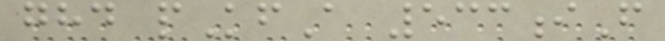ghd pKfA 533iF
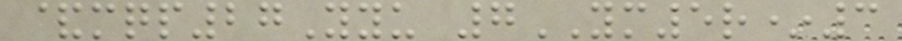&mqp27Yyu 7YM5r*3
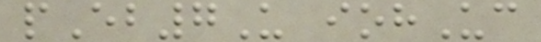pEb7U iohUc
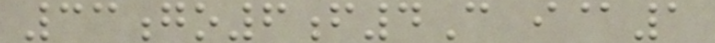33go6f4C i@1
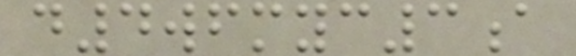d4wfmyc3a
